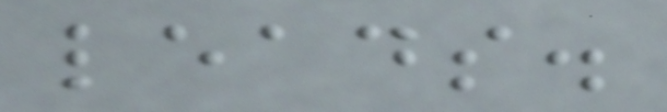leads.
